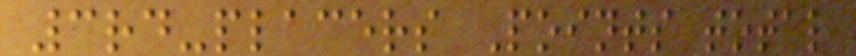3rd-placers Points total
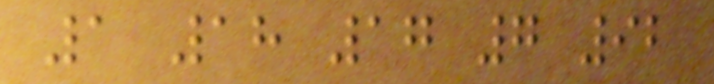1 18 17 7 92
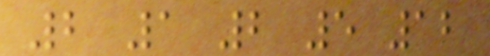2 1 2 5 12
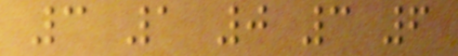3 1 0 3 6
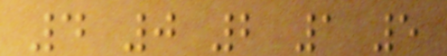4 0 2 1 5
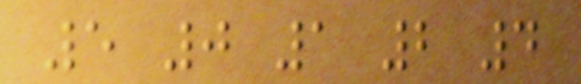5 0 1 2 4
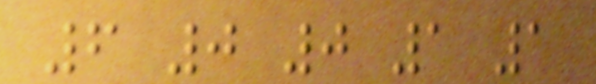6 0 0 1 1
